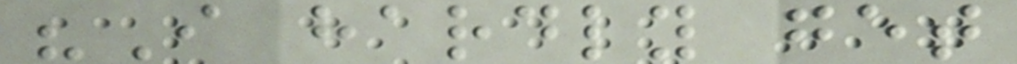"I hardly get
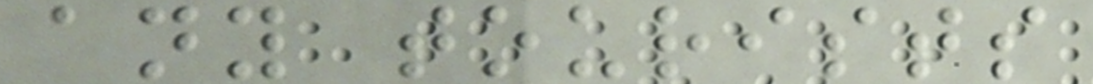any tourists
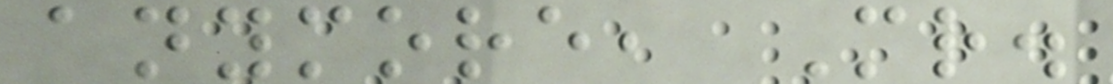anymore, Mr.
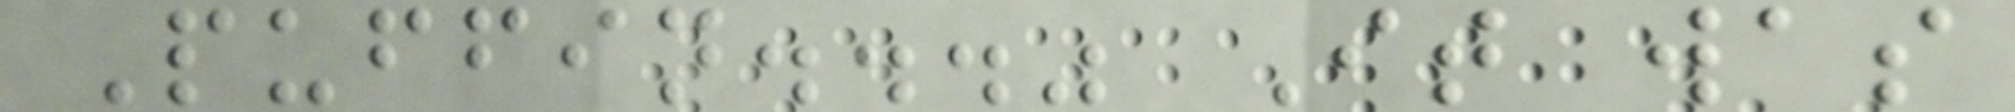Puffin..." It was
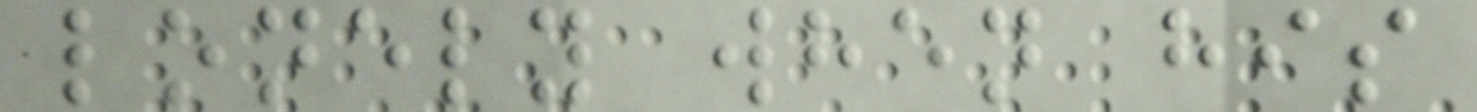lonely when his
